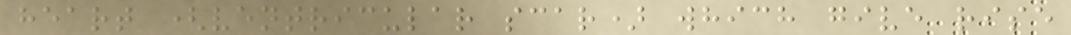heart (ventricular scar) which give rise
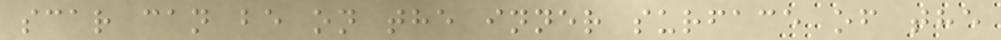scar can be on the inner surface of the
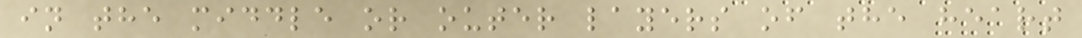in the middle or outer layers of the heart
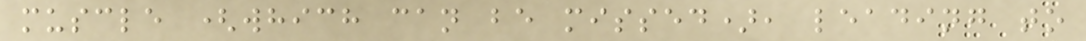muscle (which can be missed), leading to
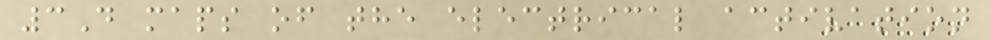3D maps of the electrical activation
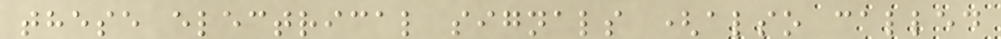these electrical signals (also called
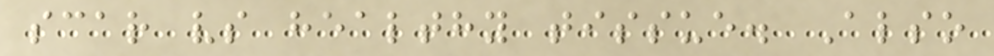scar vs healthy tissue. Also
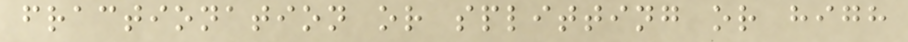fractionation or splitting or high
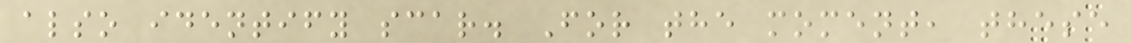also identify scar. For the moment, these
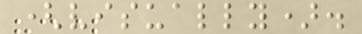(visually).
